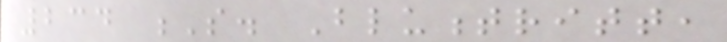234 S. Blumentritt,
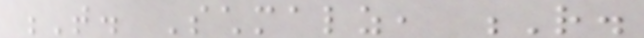T. Schmalz, R.
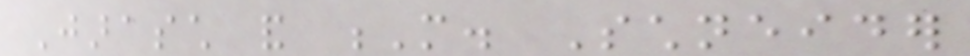Jarasch and M. Schneider
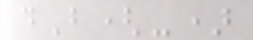dB(-)
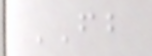FB
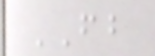FB
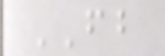FB
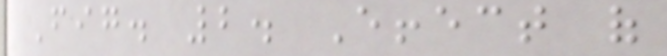Fig. 2. Effect of
